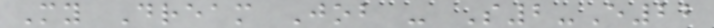My Dream Job - S2-E22
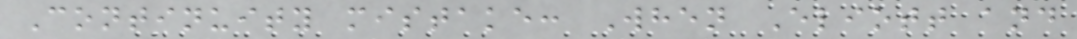Continuity mistake: When Eliott and
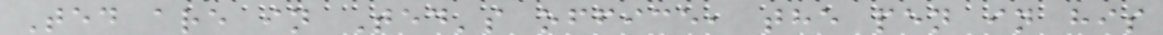Ted are in Ted's office, the pen in his
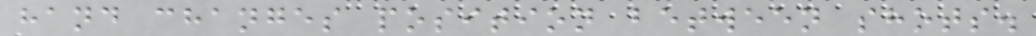hand changes position between shots.
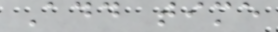Add time
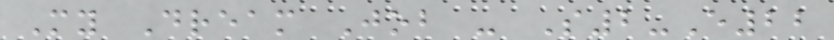My Dream Job - S2-E22
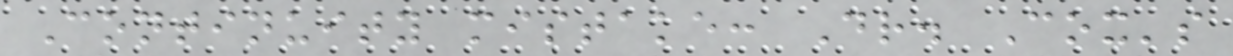Continuity mistake: Dr. Cox's
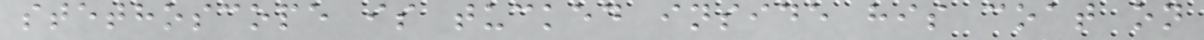stethoscope is tucked inside his coat on
